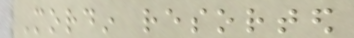Mordin resorted
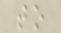to
